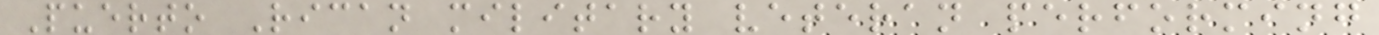Puerto Rican military veteran performing
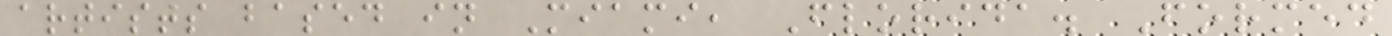artists based in Miami, Florida. Formed
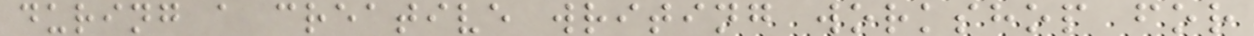during a creative writing workshop for
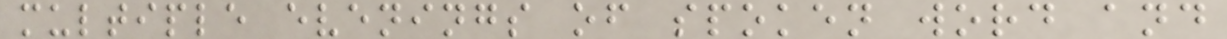multiple evenings of spoken word and
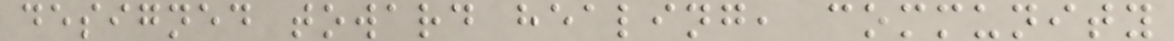designed toward healing, community
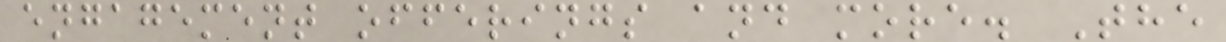engagement offerings and more. The
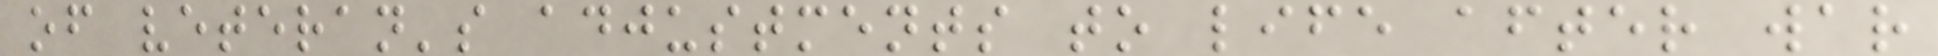of veteran's adjustments to life after war
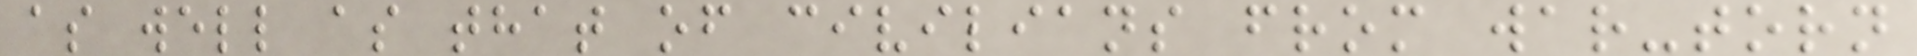as well as that of civilians from war-torn
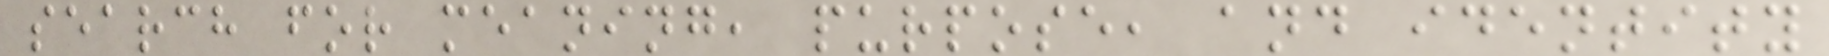search for meaning, purpose, and identity
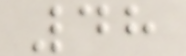48
